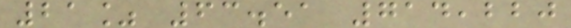21% 63.51 714,220
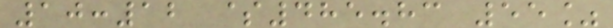10:12 $485.83 55%
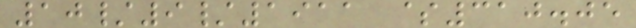10/9/1911 $310.05
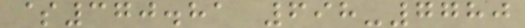$370.81 698-7780
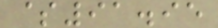$91.95
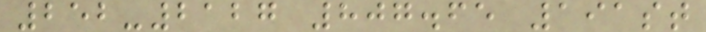252-2127 807.65 191st
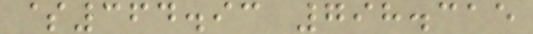$364.93 798.315
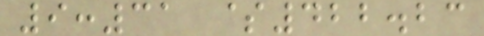9:31 $422.23
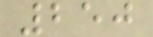250
